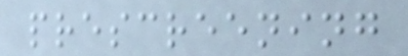prescreening
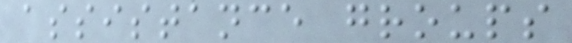assistance groups
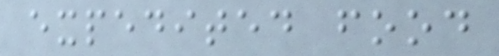expedited food
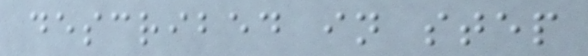described in step
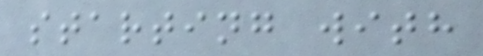starting with
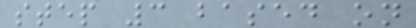step 3 based on
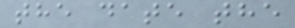the date the
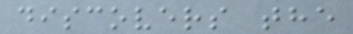discovers the
